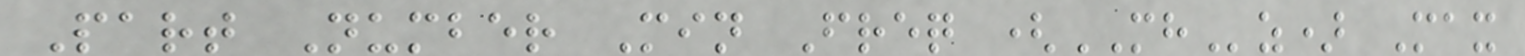Part Number Min Freq (MHz) Max
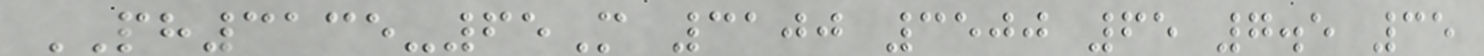PH3135-65M 3100 3500 65 7.5 35
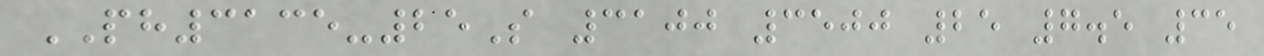PH3135-25S 3100 3500 25 7.5 35
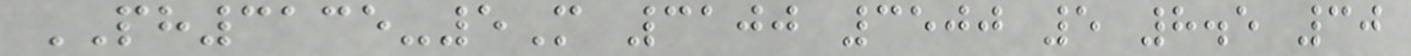PH3135-5M 3100 3500 5 8.5 30
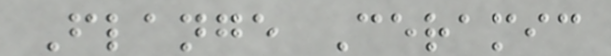Flange Ceramic
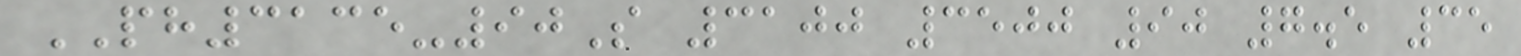PH3135-90S 3100 3500 90 7.5 35
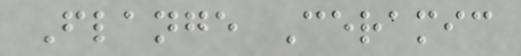Flange Ceramic
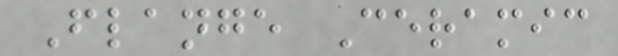Flange Ceramic
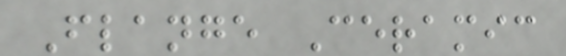Flange Ceramic
